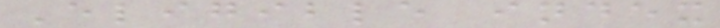Eligible index
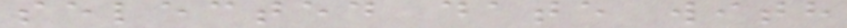selected date with
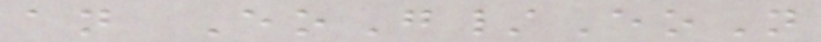an EoG/EoN
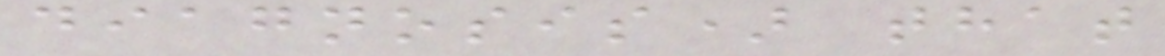diagnosis) that
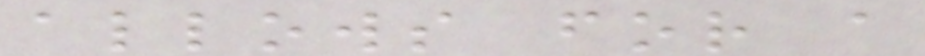allows for a
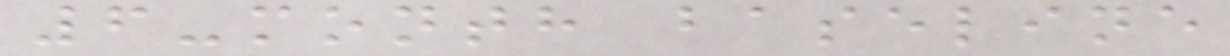6-month baseline
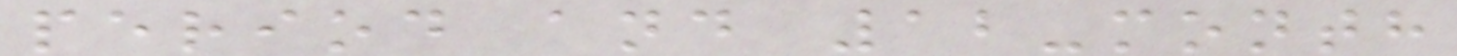period and 12-month
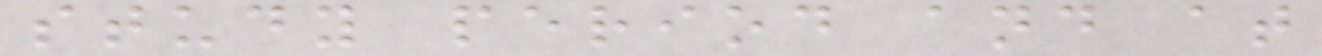study period and at
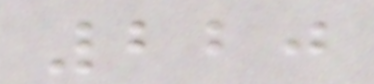220
